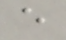e
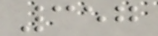357
